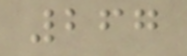267
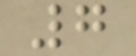7
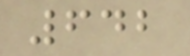642
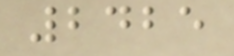2425
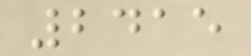2415
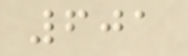601
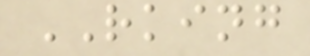RKING
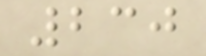230
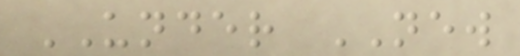UNDER NEW
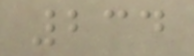234
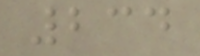234
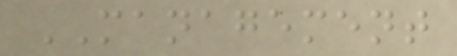MANAGEMENT
